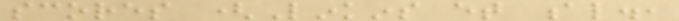scores (Linkins et al.,
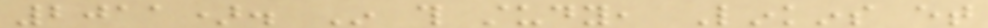2011). In this study, Linkins et
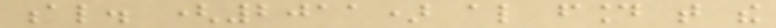al. (2011) also found that the
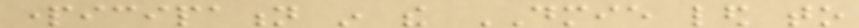participation in the DMIE led to
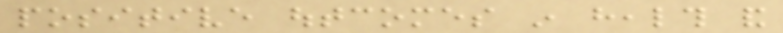positive outcomes in health and
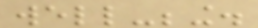well-being.
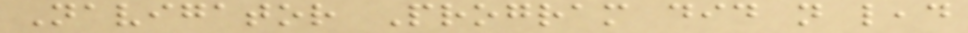Navigator Program did not lead
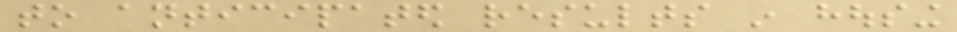to anticipated results in housing
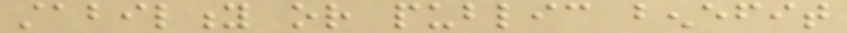stability or public benefit
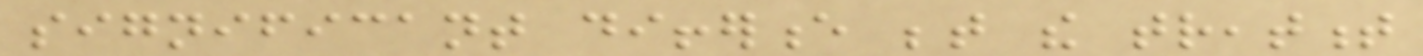significant difference between the treatment
